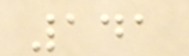141
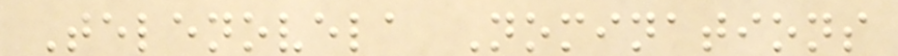Telenovela Nominations
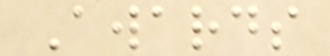Awards
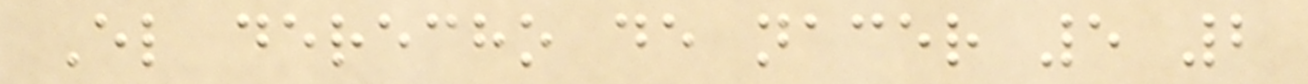El derecho de nacer 5 2
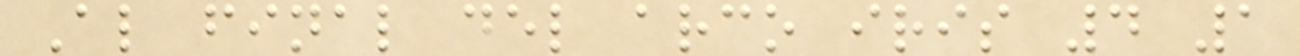Al final del arco iris 4 1
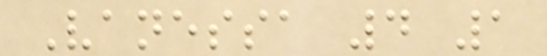Vanessa 4 1
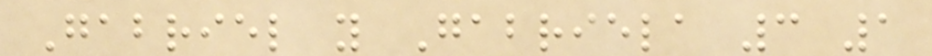Gabriel y Gabriela 3 1
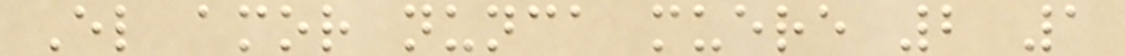El amor nunca muere 2 1
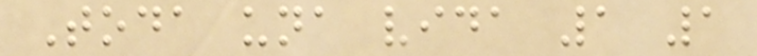Toda una vida 1 1
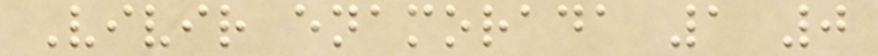Vivir enamorada 1 0
